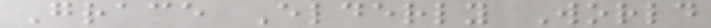Grace Elderly World
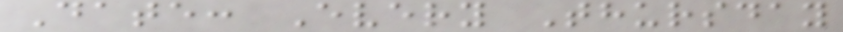Date: Every Thursday
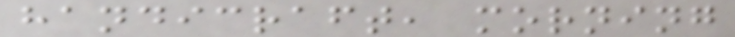handicraft, morning
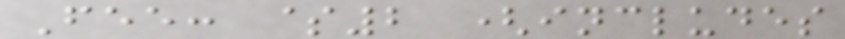Fee: $2 (includes
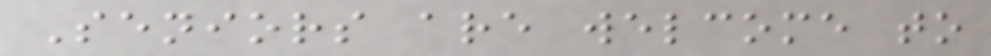Seniors are welcome to
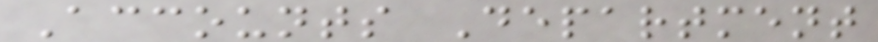Accounts Department
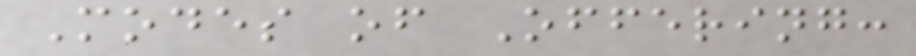Modes of Offering:
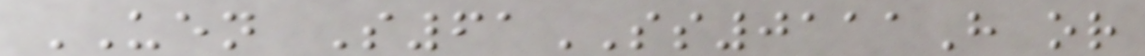UEN S61SS0111H or
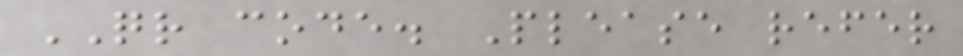QR code. Please refer
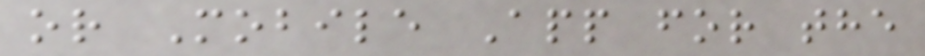or Mobile App for the
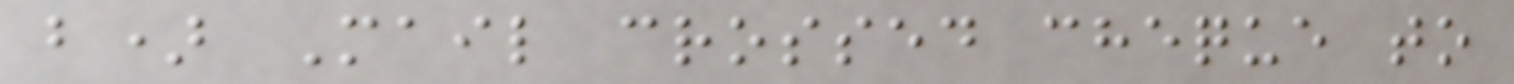b) Mail crossed cheque to
